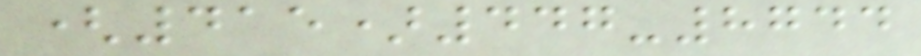(415)447-8744
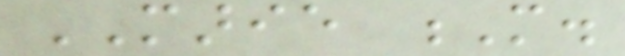MARIE M.
